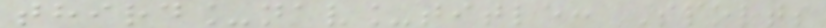third_nav_title: Sports
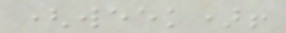(week)!
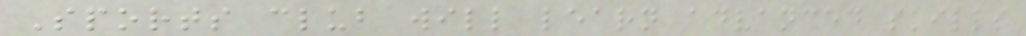Sports club will learn advanced skills
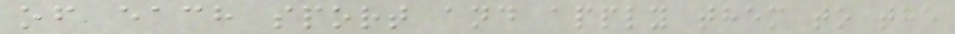of each sport and apply them to the
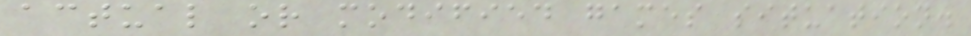actual or modified games situation.
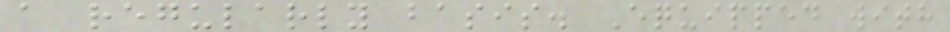a regularly basis. Equipped with
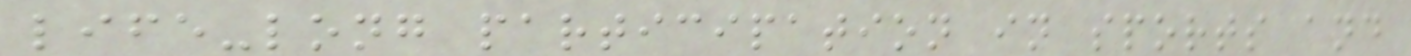life-long participation in sports and
